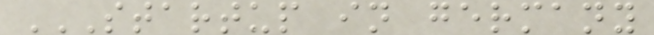STARTUP IN GERMANY
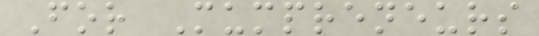For Mumpreneurs
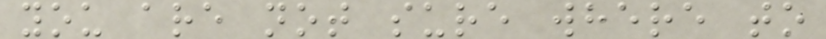you are not sure where to
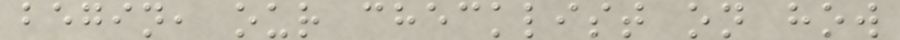begin, our checklist on how
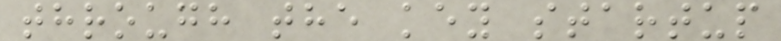through the key startup
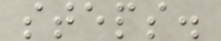steps.
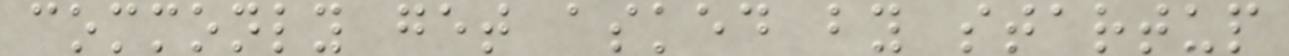commonly get asked by startup
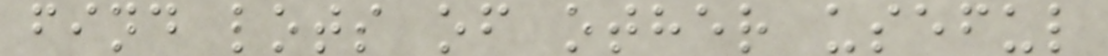find lots of other useful
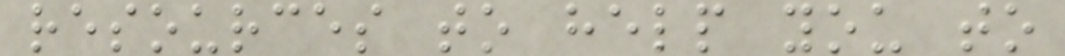resources to help you to
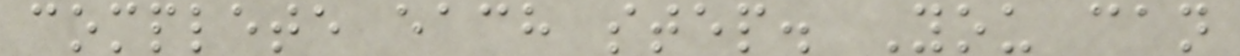complete each step. You can
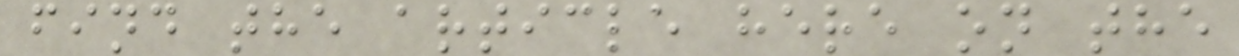find the article here on the
